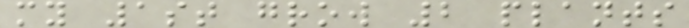my 1st grow 2 plants
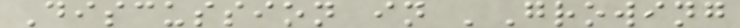Discussion in 'Growing
